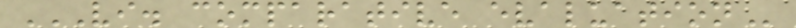VI. COMPARATIVE EVALUATION
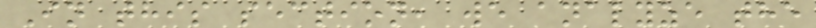In this section, we analyze the
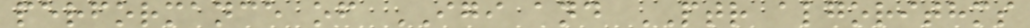performance of IGI and PTR algorithms
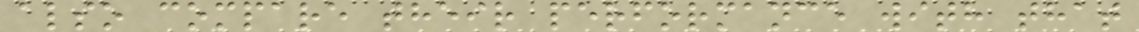also compare their performance with that
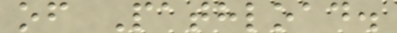of Pathload.
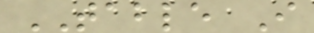TABLE I
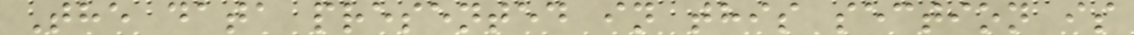The data presented in this section is
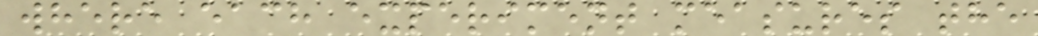where each experiment measures the
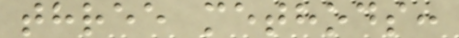three methods:
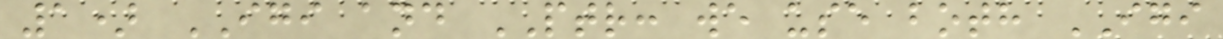1) IGI and PTR: we use both IGI
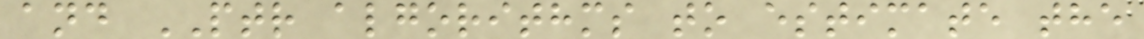and PTR algorithms to estimate the
